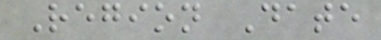Region Date
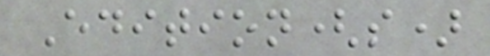Edition(s)
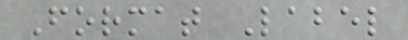Format Label
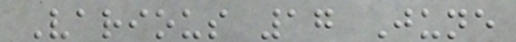Various 17 June
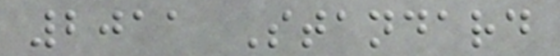2011 Standard
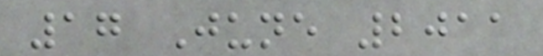17 June 2011
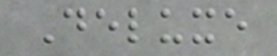Deluxe
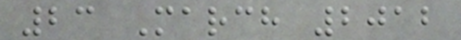23 March 2012
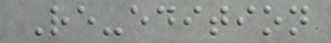Re-edition
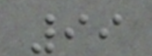99
